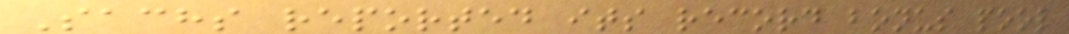Sachs reported its record bonus pool
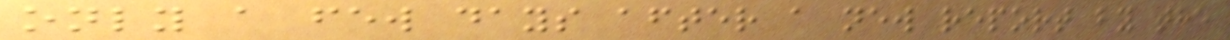only a few days after a new report by the
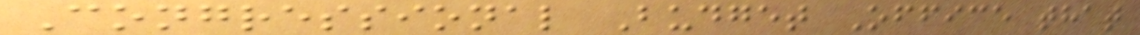Congressional Budget Office that
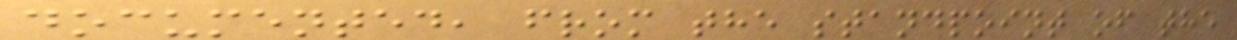documented, from the standpoint of the
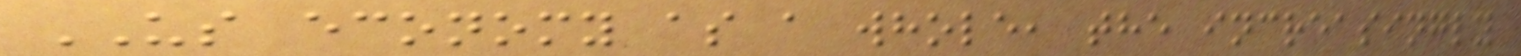US economy as a whole, the increasingly
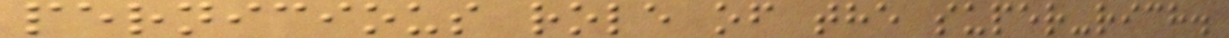pernicious role of the super-rich.
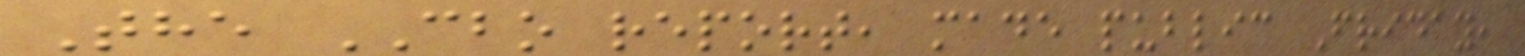The CBO report, made public Friday,
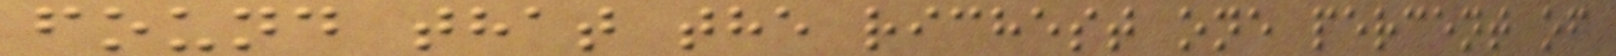found that the richest one percent of
